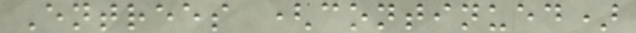Entrees (continued)
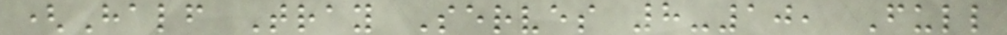(Half Tray Serves 8-10, Full
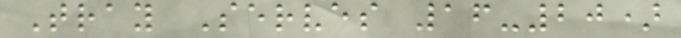Tray Serves 16-20)
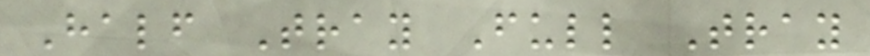Half Tray Full Tray
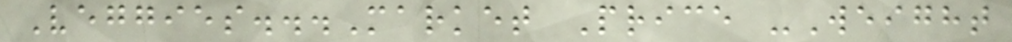Veggies...Market Price -Weight
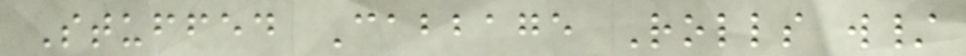Stuffed Cabbage Rolls w/
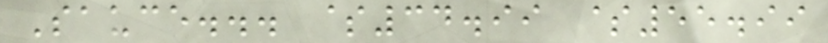Sauce... $34.99 $55.99
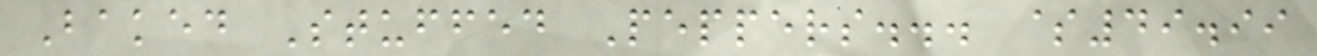Baked Stuffed Peppers... $49.99
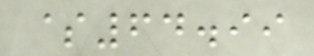$64.99
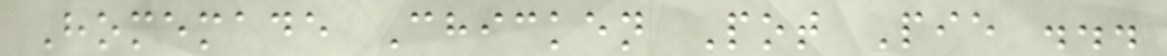Homemade Chicken Pot Pie ...
